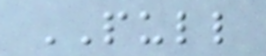PULL
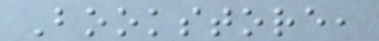Bookstore,
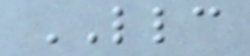LLC
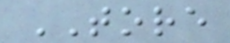TORE
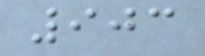903
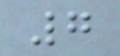7
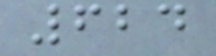624
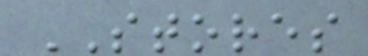STORES
